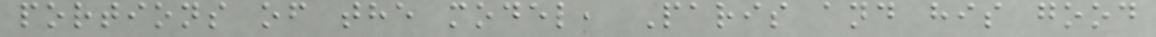portions of the model, Paris and his good
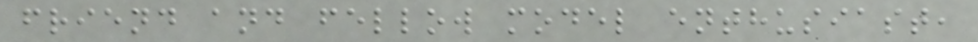friend and fellow model enthusiast,
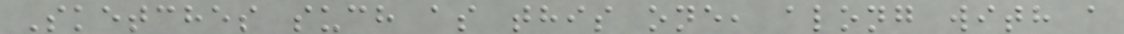Sketches such as this one, along with a
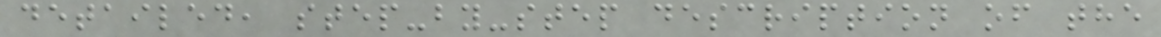detailed, step-by-step description of the
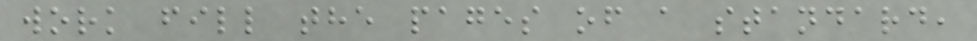work fill the pages of a standard,
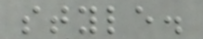style.
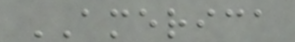AMERICA
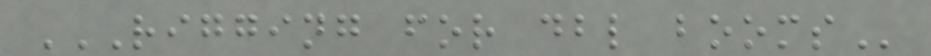RIGGING FOR DBL BOOMS
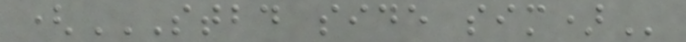(STBD SIDE SIM)
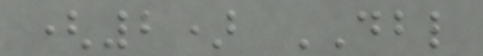(2) DBL
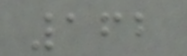162
